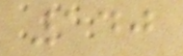140
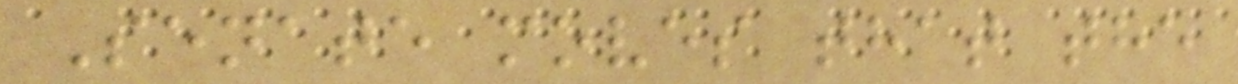Senate moves that the
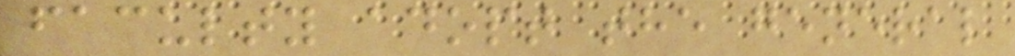faculty adopt the general
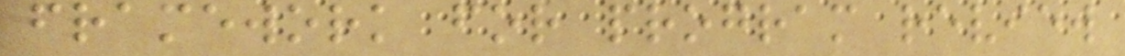framework for program review
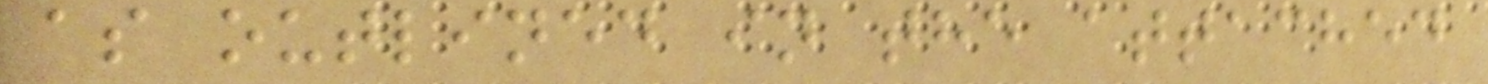as outlined in the attached
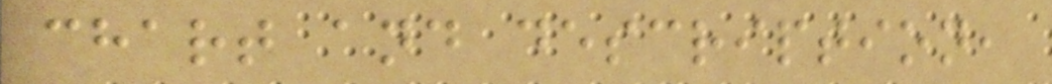chart and description,
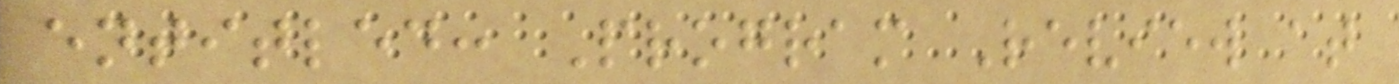entitled: Program Review at
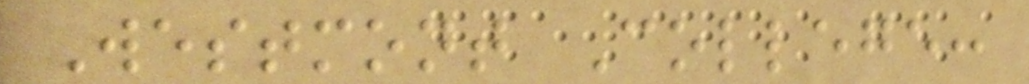Westmont College:
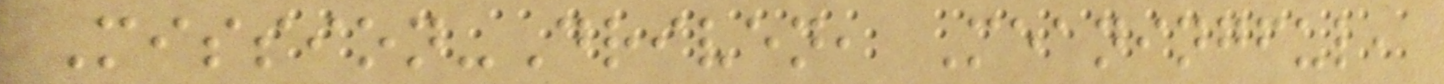Mission-Driven, Meaningful,
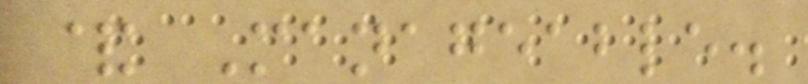& Manageable.
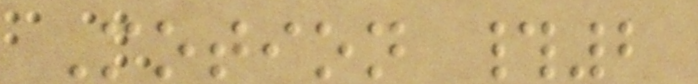Motion #2
